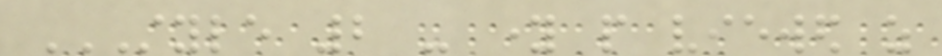STYLE 2 - YOUNG PEOPLE VIEWED AS
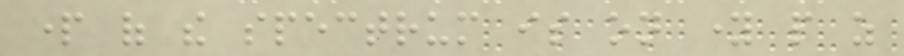part of the spectrum is on young people as
